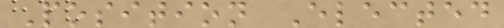Position Elected
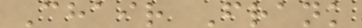Chair Frank
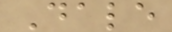Dale
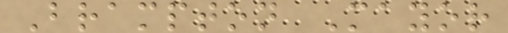Brampton Mayor
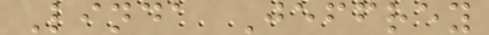Linda Jeffrey
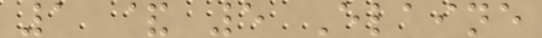1 & 5 Elaine
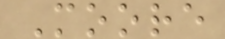Moore
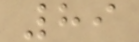89
